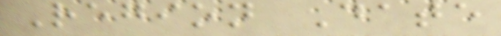Region Date
